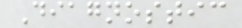Diagnostic
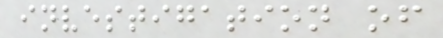investigation of
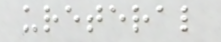ureteral
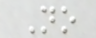No
